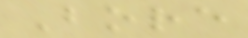Bore
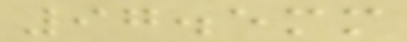97.5mm
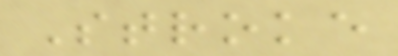Stroke
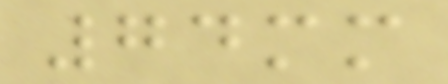74mm
